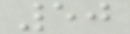50
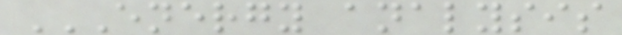ENERGY ANALYSIS
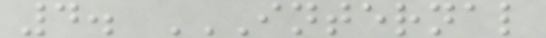4. INTERNAL
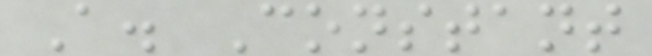A. Constant
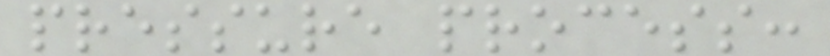pressure process:
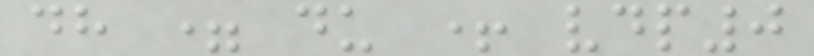dh = du + vdp0
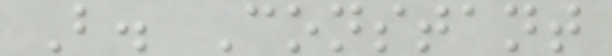B. Constant
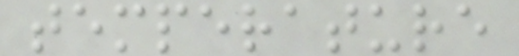temperature
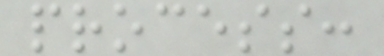process:
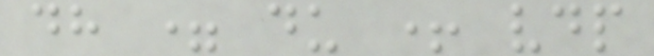dh = du + vdp
